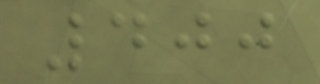400
